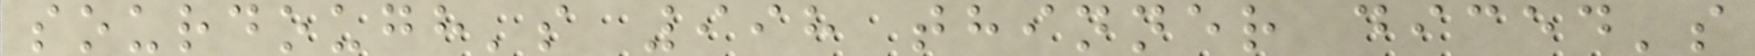sourdough's 998 thinner diced's
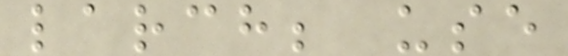larch; use
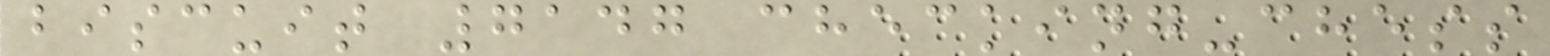biscuit 7147 checking-chess
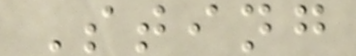Sting
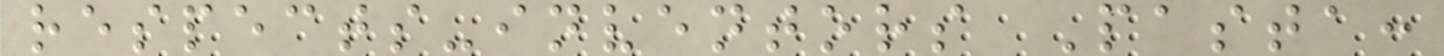respects-inventors Pasta:
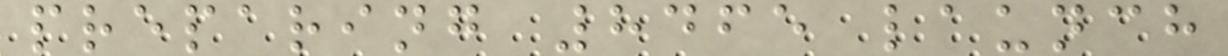preparing 8465 launch
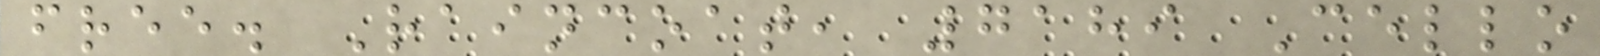free. Raincoat, 7189 Cello
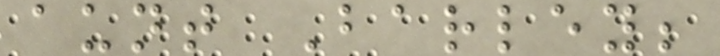aunt Barley;
